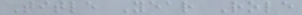Title Year Role
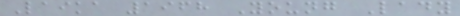Laika 1968 Young Lady
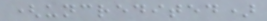(uncredited)
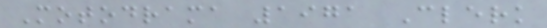Motodrama 1971 Clerk
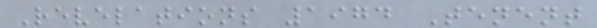Revelations 1974 Tenent
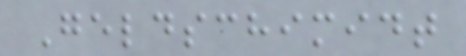Geldschimidt
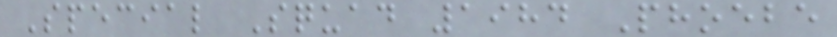Special Squad 1984 Phoebe
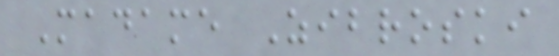Madame Zibroski
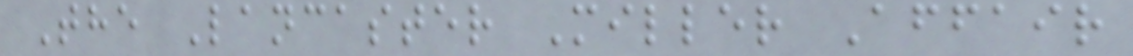The Lancaster Miller Affair
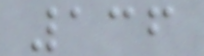136
